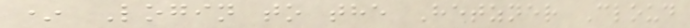* Login to the Hetzner Cloud
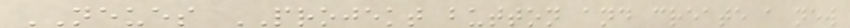NEUES PROJEKT button and create a new
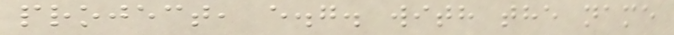project, e.g. with the name
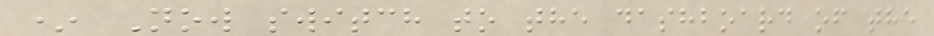* Now switch to the dashboard of the
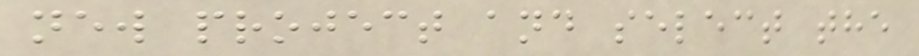new project and select the
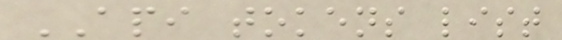API tokens list
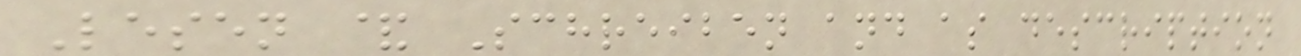Lesen & Schreiben and as description
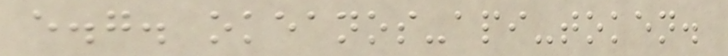e.g. okeanos-api-token.
